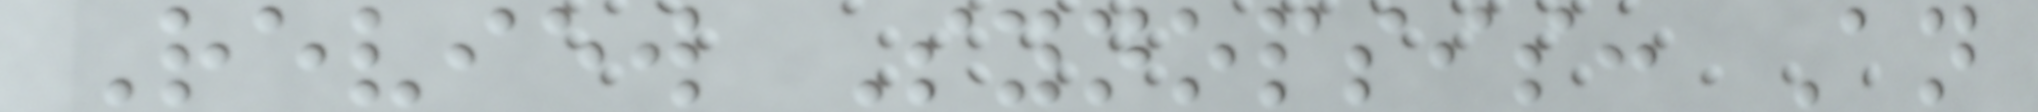Review Synopsis: An
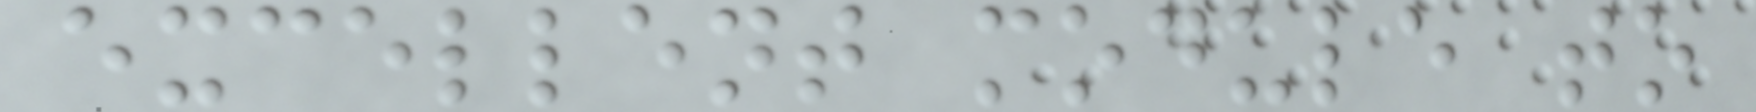excellent module to
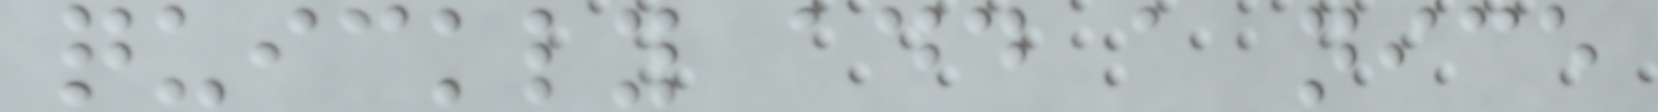quickly add a nice
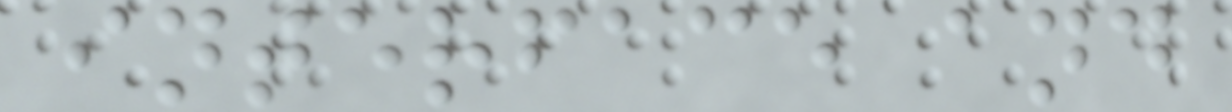interface and
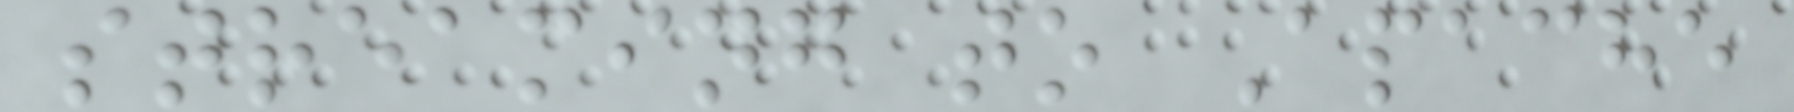streaming to Apache
